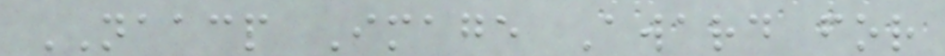NAACP Image Award for
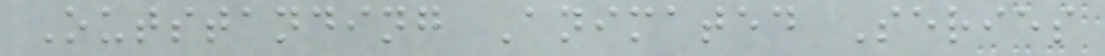Outstanding Animated Series
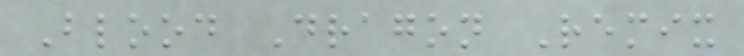Blood Dragon Remix
